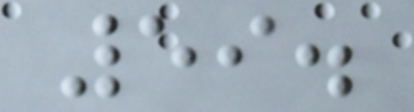59.
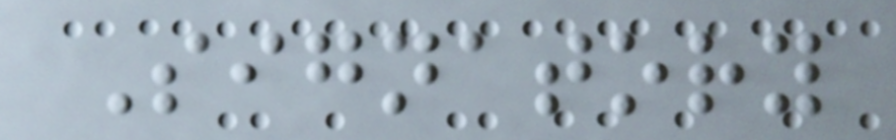Signatory
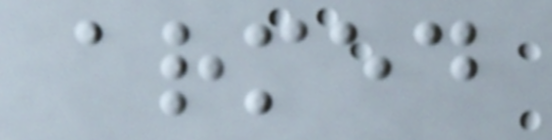armed
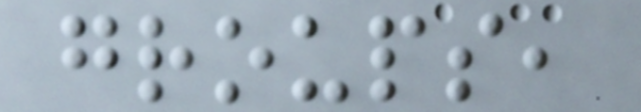groups,
